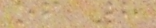of 8
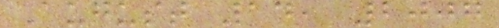August 14, 2007
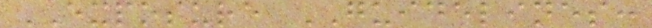EXPOSURE GUIDELINES:
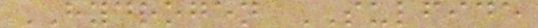HYDROGEN SULFIDE
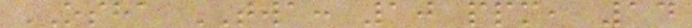OSHA TWA: 10 ppm, 14
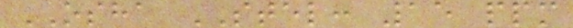OSHA STEL: 15 ppm
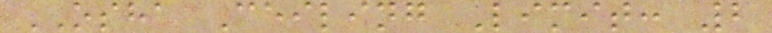OSHA Ceiling Limit: 2
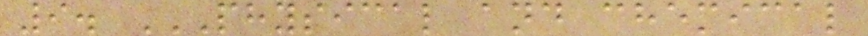9. PHYSICAL AND CHEMICAL
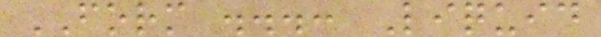FORM ...: Liquid
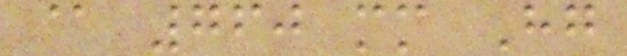@ 760 mm Hg
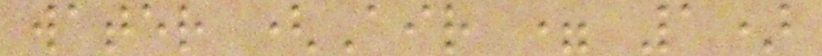water (Air = 1)
